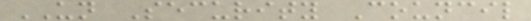UN Security Council
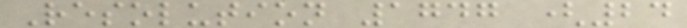Resolution 1747 (24
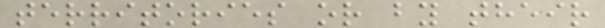territories or by their
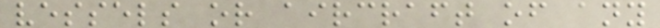vessels or aircraft of any
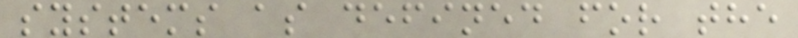systems as defined for the
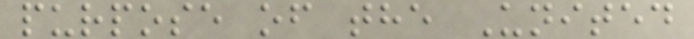purpose of the United
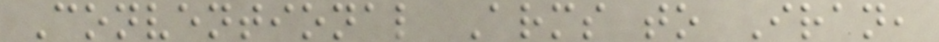Conventional Arms to Iran,
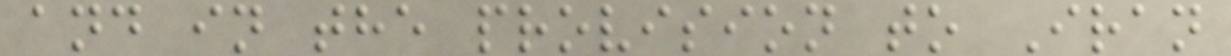and in the provision to Iran
